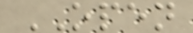OPEN
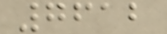7612
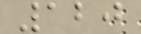120
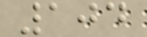104
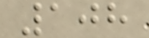108
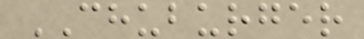CHUBURGER
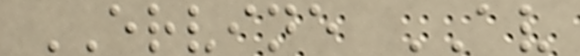ERVINE AV
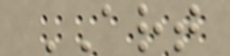ART
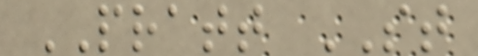PRATT ST
